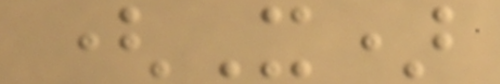(X)
